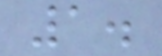1.
